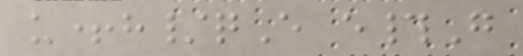u+h/qE e#G
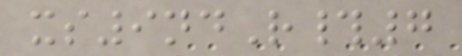xs9ndR#7
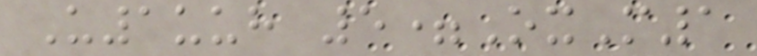U1uuh 5=OxM1
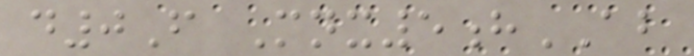d0F Mnx5hAB
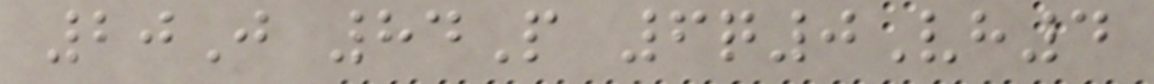20J 84P 6q0Vh4
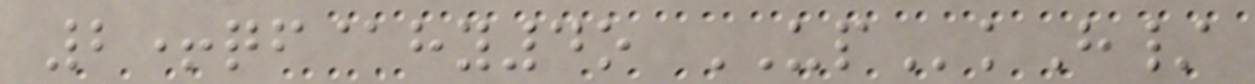2+qf@hy4o UPkH/
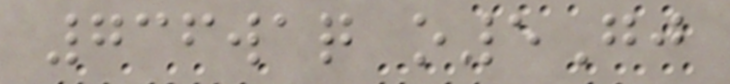736waq o5Gj
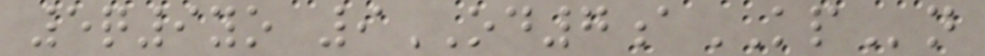5q9yo 9OD7aKPn
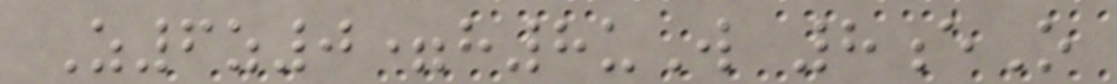Z6z0=h8uW 8eO
